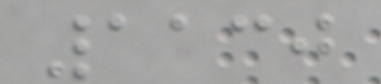1130
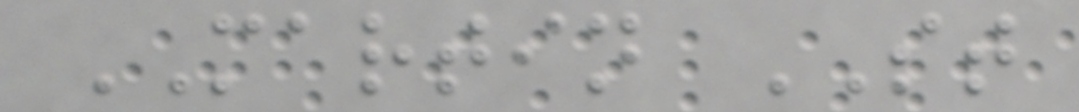MARTIN ST
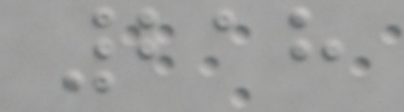218
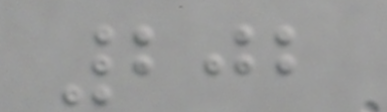202
